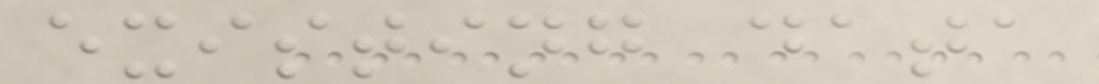existing data
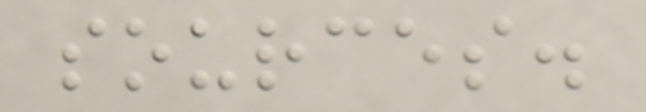sources.
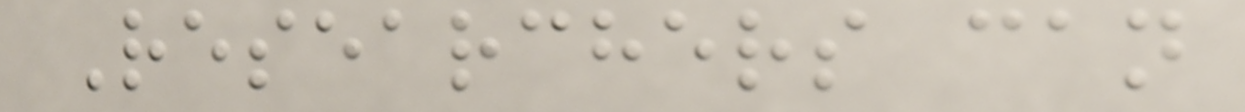Researchers can
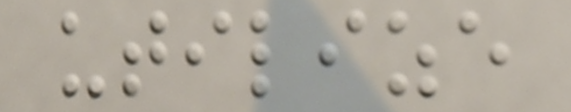utilize
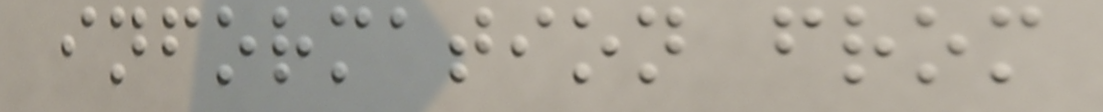information from
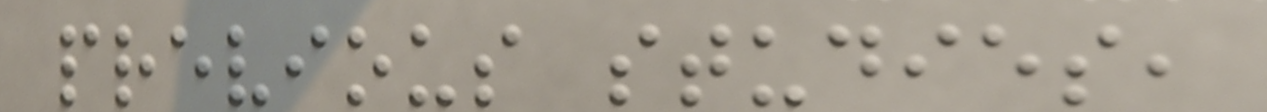previous studies,
